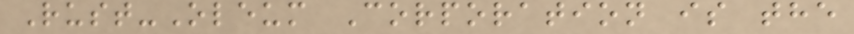Rust-Oleum Corporation is the
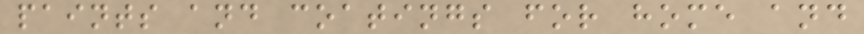paints and coatings for home and
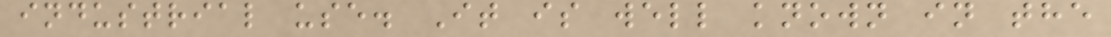industrial use. It is well known in the
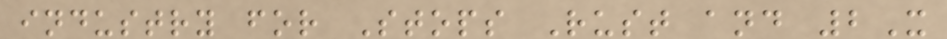industry for Stops Rust and 2X
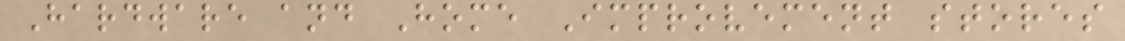Hardware and Home Improvement stores
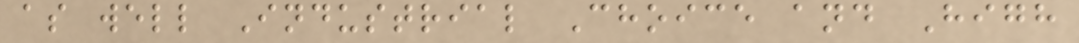as well Industrial Choice and High
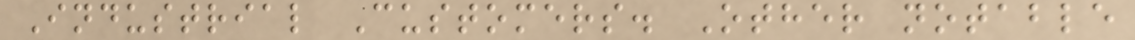Industrial Customers. Other notable
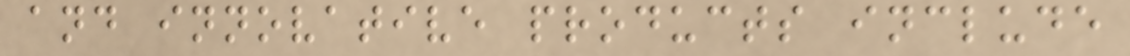and innovative products include
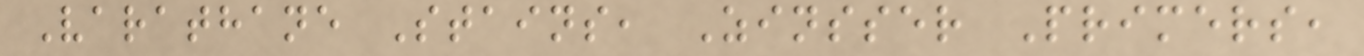Varathane Stains, Zinsser Primers,
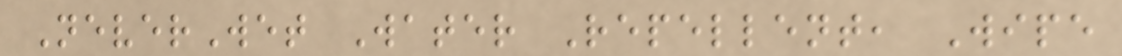NeverWet Water Repellent, Wipe
